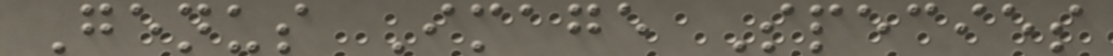Genus Image Species
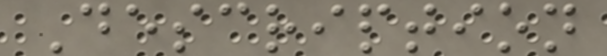Description
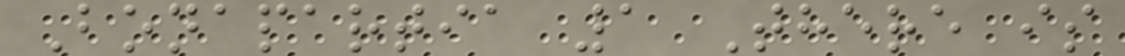Bonapartia 1 There is
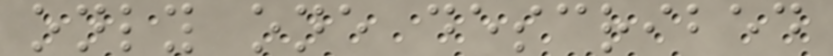only one described
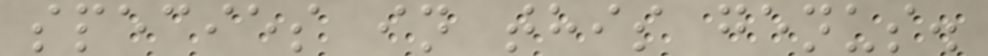species in this genus.
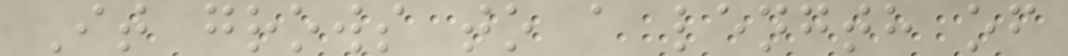It grows to a length of
